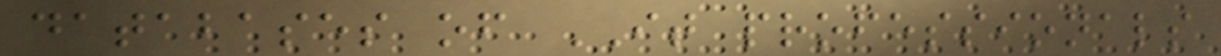databases of IT professionals
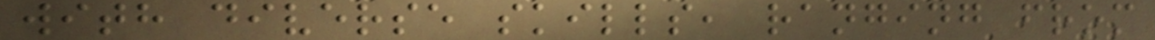with diverse skills, ranging from
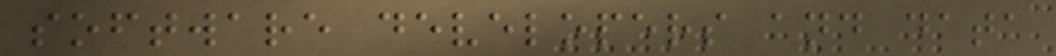software developers and data
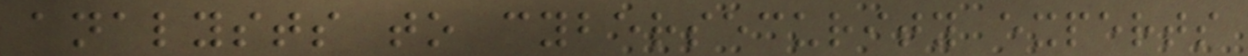analysts to cybersecurity experts
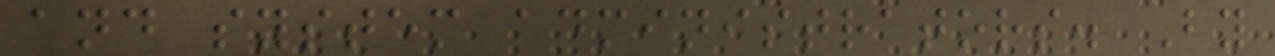and system administrators. By
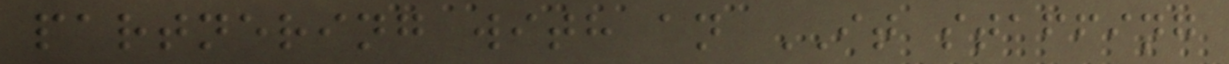partnering with an IT staffing
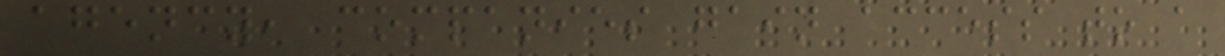agency, companies gain access to a
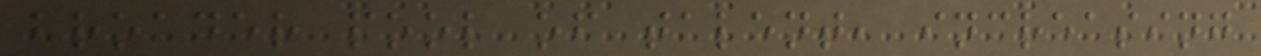broader pool of talent, increasing
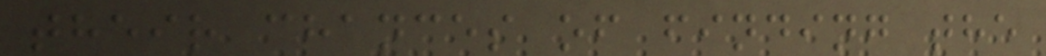their chances of finding the
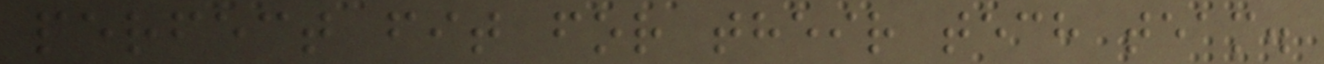perfect fit for their tech team.
